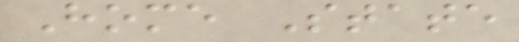Home State
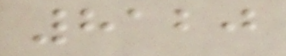8120
